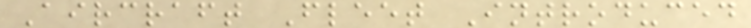Aircraft Fleet Introduced
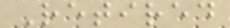Retired
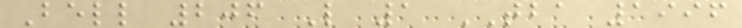Bell 206 L 1 TBA 1996
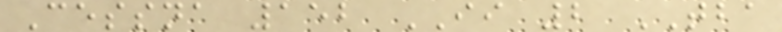Cessna 152 II 2 TBA
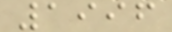1996
